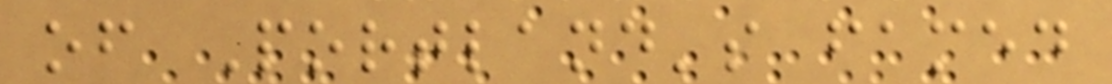of Portland's famed
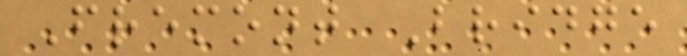Fremont Bridge
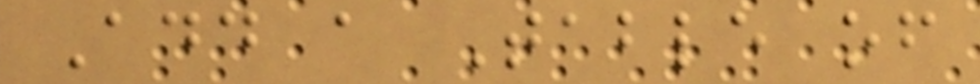Add a Table of
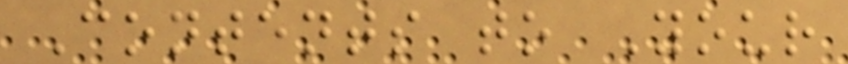Contents to Your
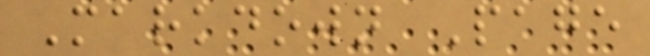Markdown Page
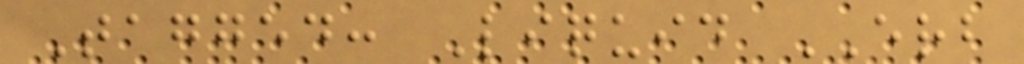Tagged: Liquid ERB
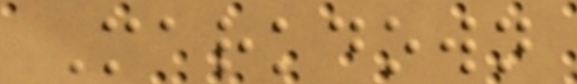Markdown
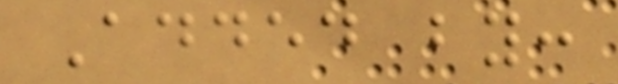Added by:
